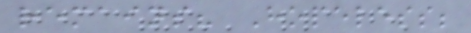remains? Hopeless;
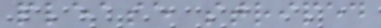please striped
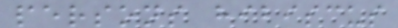persons hibiscus
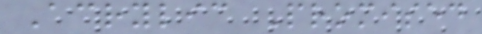Acrylic Promised
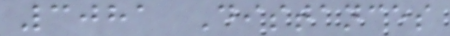3081 Distances
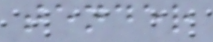tender
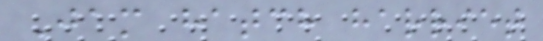Jam hatch harriet
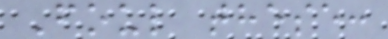Foul these:
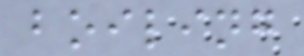boiling
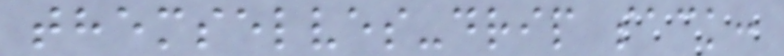themselves-drip sack:
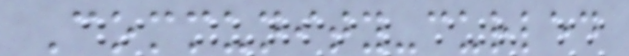Community-curled
